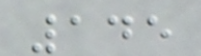145
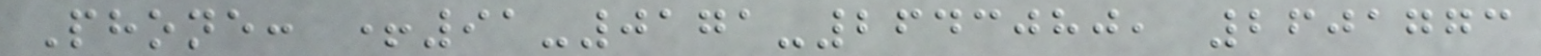Phone: +91-0171-2643080, 2601773
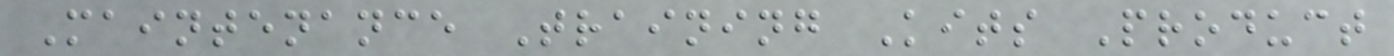Maintenance Training Kits Product
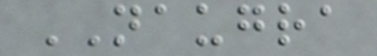NAUGRA
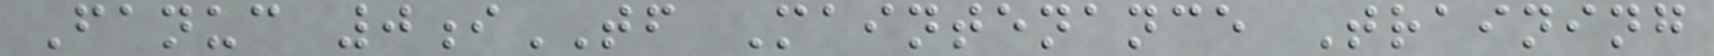Fanuc 0iTF Maintenance Training
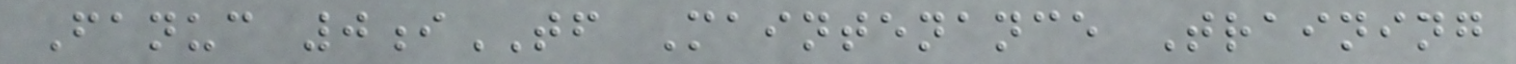Fanuc 0iTF Maintenance Training
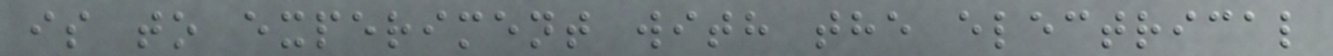is to experiment with the electrical
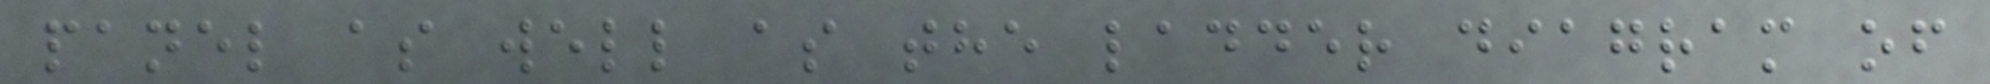panel as well as the ladder diagram of
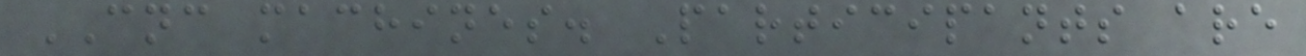CNC machines. Participants are
